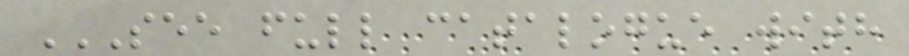SEE FULL CATALOGUE WITH
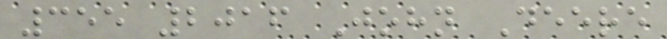355 2016 John Deere
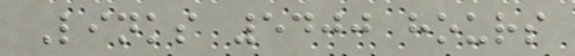Links 5400 hours
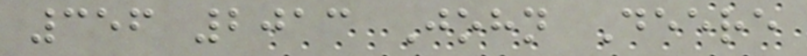356 2013 John Deere
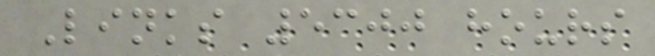Links 5300 hours
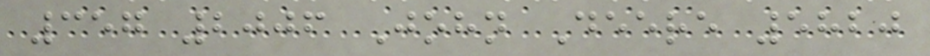357 2006 John Deere 5820
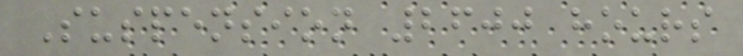Suspension 2600 hours
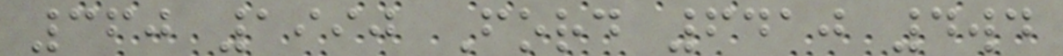360 1990 Ford 6410 4wd
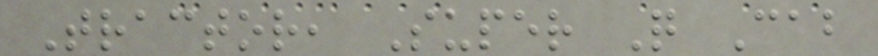Tractor, Super Q Cab
